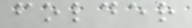folder
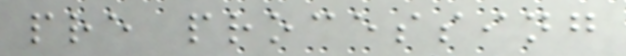pre processing
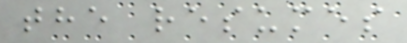the resumes
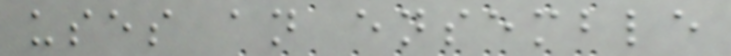uses an ensemble
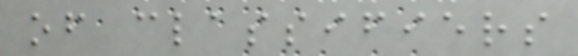of classifiers
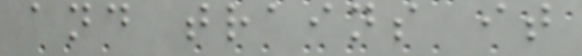and trains it
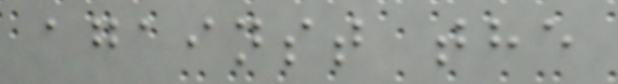against the
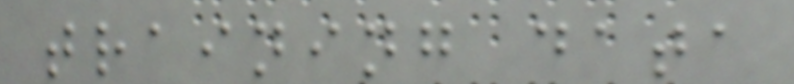training data
